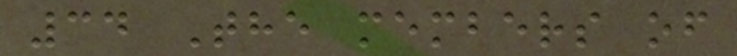34 The members of
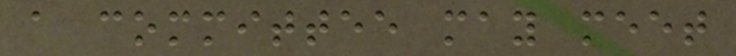a committee may meet
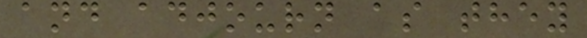and adjourn as they
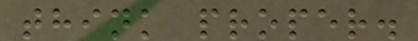think proper.
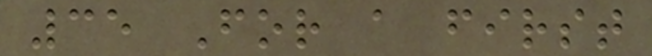35 For a first
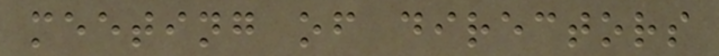meeting of directors
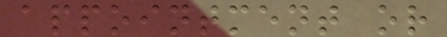appointment or
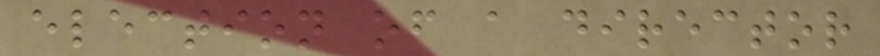election of a director
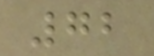72
